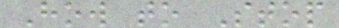How to Stop
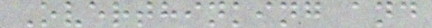Overthinking and
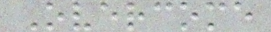Overcome
